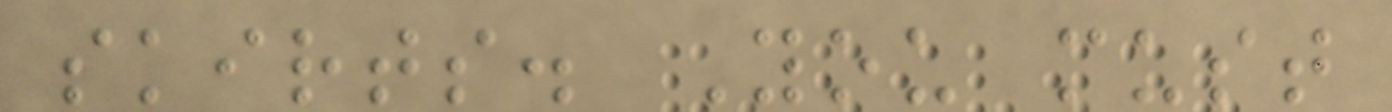skirts. You must
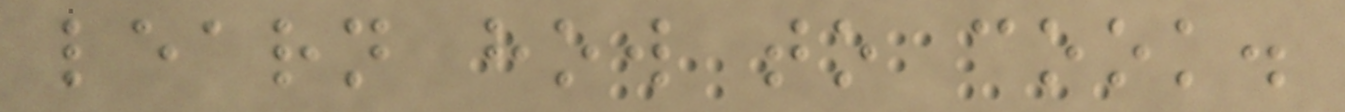learn how to cook.
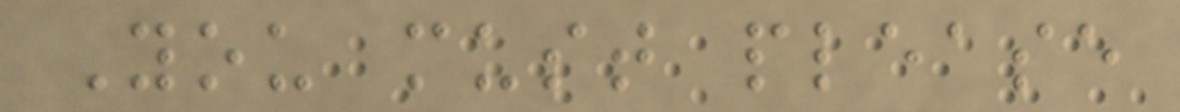You must please
